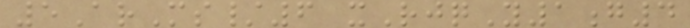5ArMs/6 xRjqY1g4
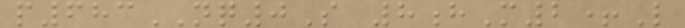p683NQ0S 8hM2+L
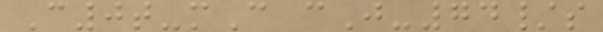C0t-mC cJ-74/s
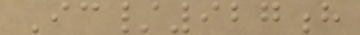Ic/927h
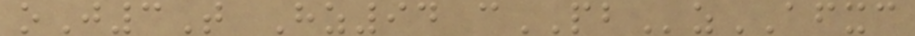oJ3T Hz94 cPBzAFXC
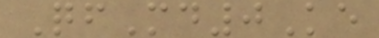QfMd0Ke
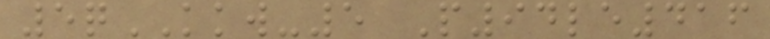5qKKW-5 P94le416
